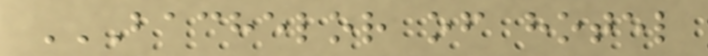BACHELOR OF HOTEL
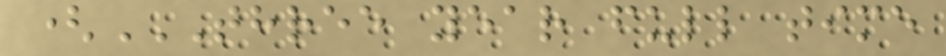(THREE YEAR FULL TIME
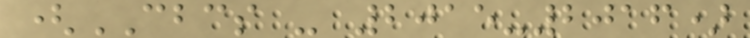(CBCS - 2015-2016)
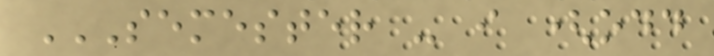SEMESTER - I (ODD
